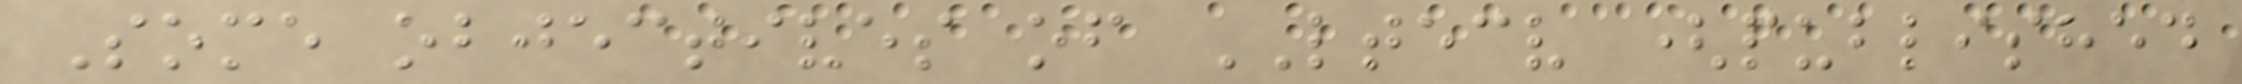Some objectives of LTECV (published
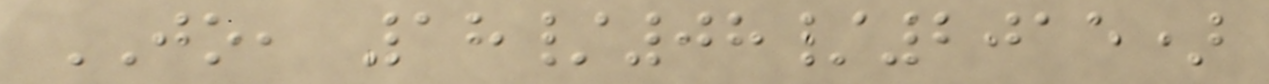JO, 18/08/2015)
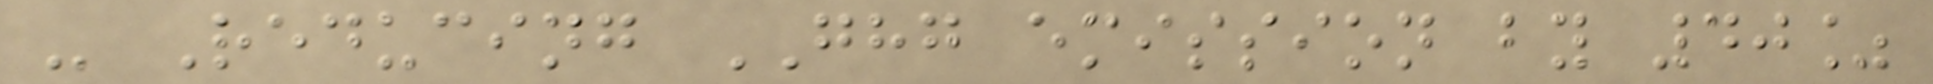- Reducing GHG emission by 40%
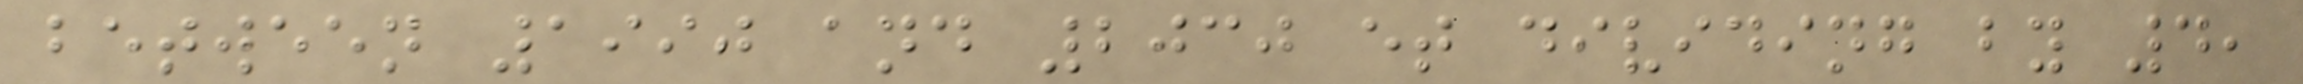between 1990 and 2030 et dividing by 4,
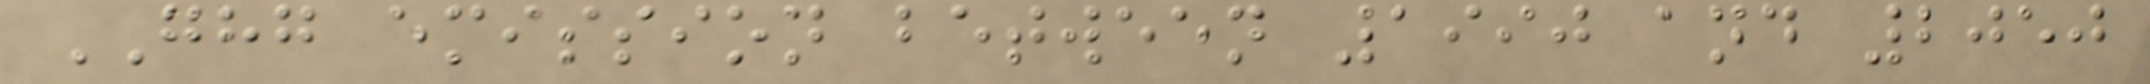GHG emission between 1990 and 2050
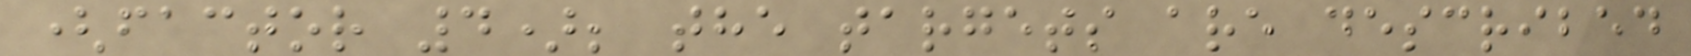(factor 4); the targets are described
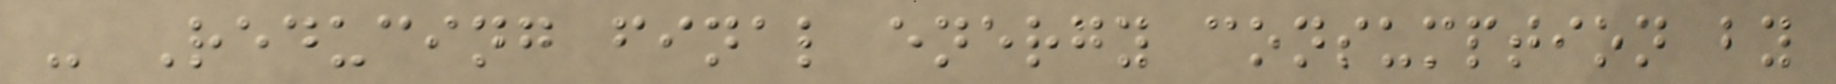- Reducing final energy consumption by
